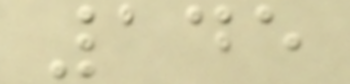145
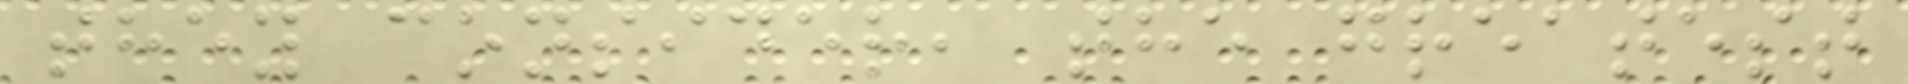they consider, the greatest
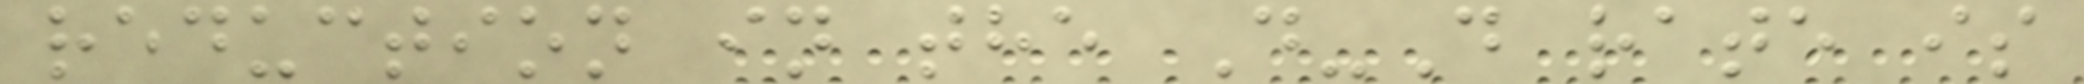reduction in the D-D rate is
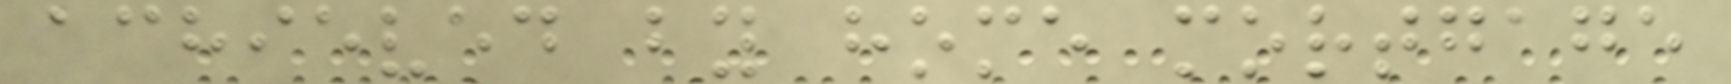achieved by home mortgage
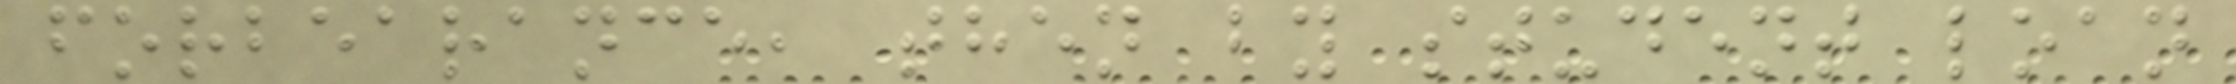forbearance, then by student loan
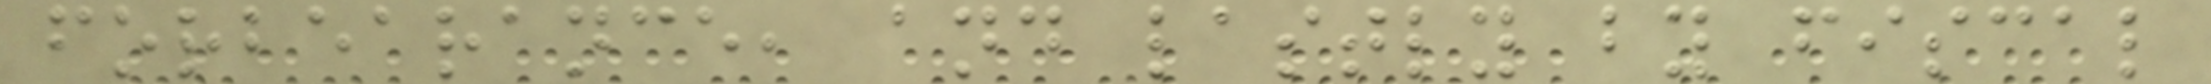forbearance, and lastly by fiscal
